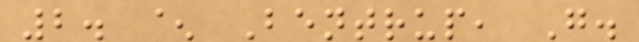2. ^ Bentrup, G.
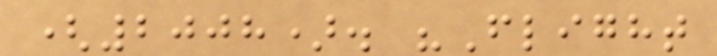(2008). "Flight
